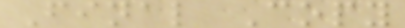Final Copy
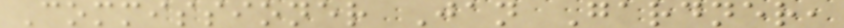Commissioner Jan Gardner,
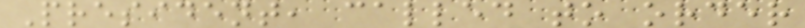President, called to order
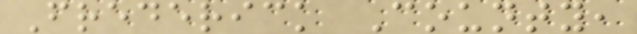Frederick County,
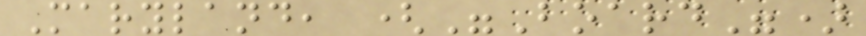Maryland, ("Board")
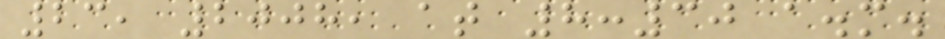23, 2008, at 8:30 a.m.
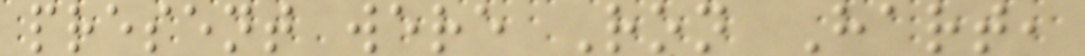present were Ron Hart,
